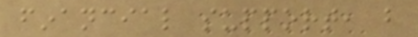financial support, but
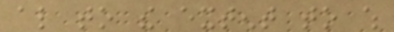also to the extent to which
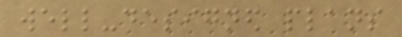well-designed plans
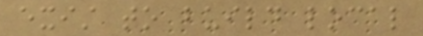exist to build local
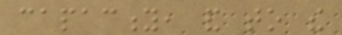capacity, and to the
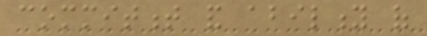commitment and ability of
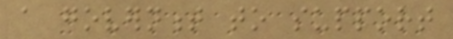a government to support
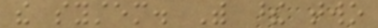the system. With these two
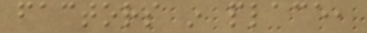factors in place,
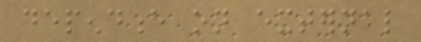dependence on external
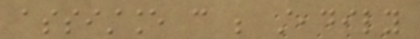assistance can be steadily
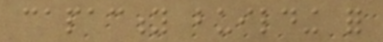capacity building for
